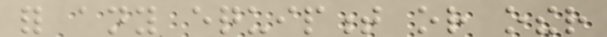for any equipment or other
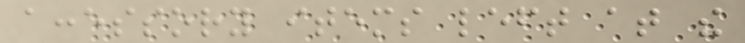accessory items left at the
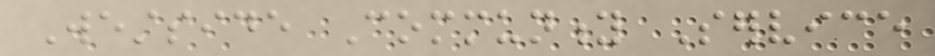Westside Community Service
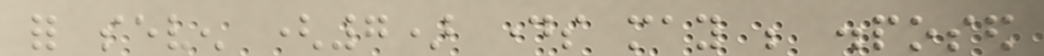for seven (7) days may be disposed
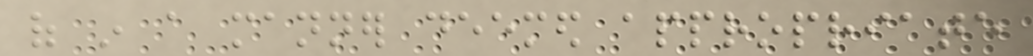of in a manner deemed appropriate
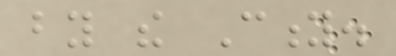by the City.
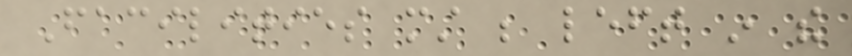Facilities must be left in the
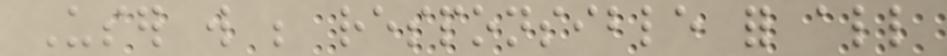User will be responsible for all
